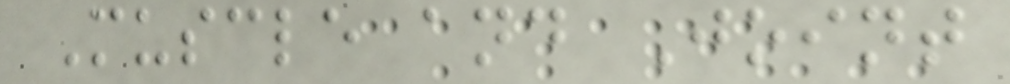Muscle and Joint
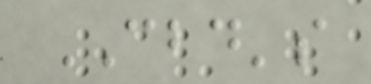CBD's
